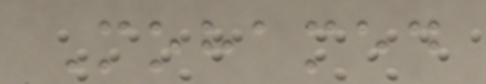Mohamed
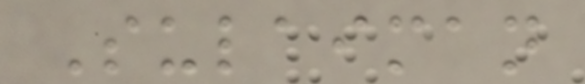Sulaiman
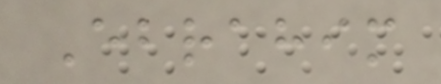Ebrahim
